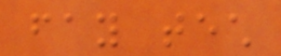fay tech
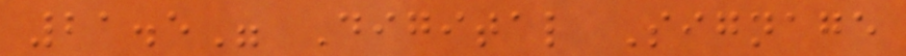21.5" Digital Signage
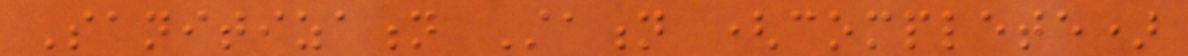Sanitization Station (complete)
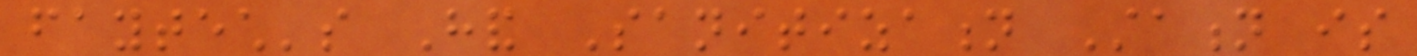faytech's Hand Sanitization Station is
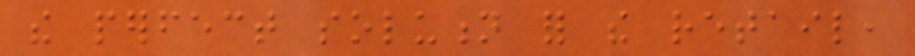the perfect solution for the retail,
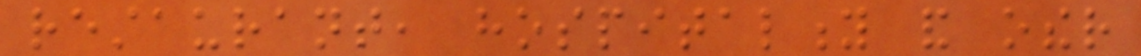restaurant, hospitality and other
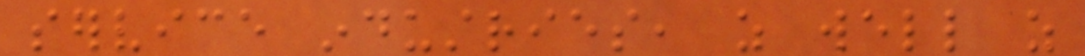service industries, as well as
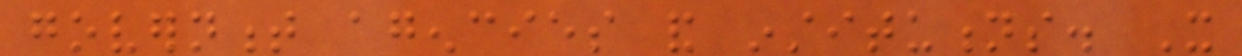government agencies and institutions. It
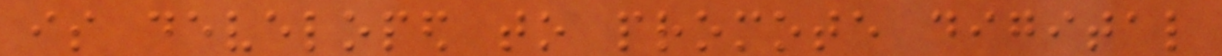is developed to promote digital
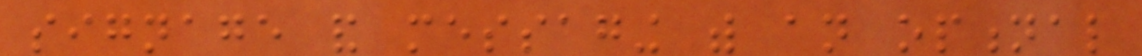signage and messaging with an optional
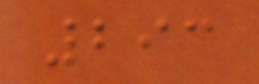293
